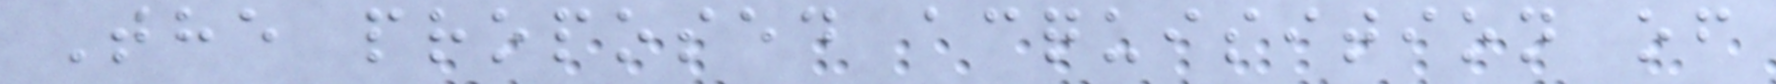The proposed acquisition of
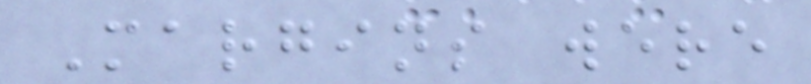Margins were
